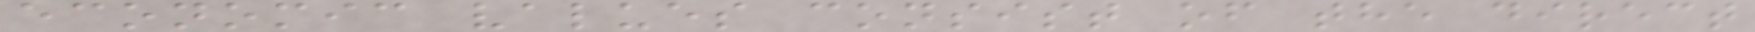economic values consist of the direct
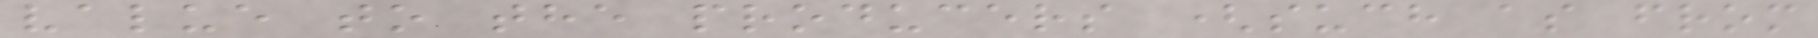value to the producers (such as from
